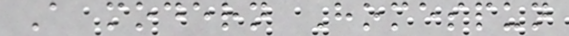A modern Homespun
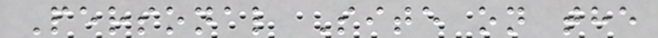Personal Site on the
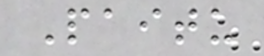Paitu
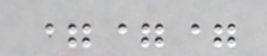===
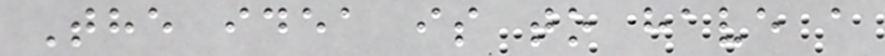The idea is to have a
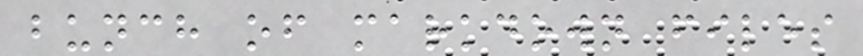bunch of markdown files
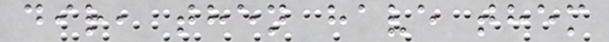dir, then have them
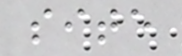site
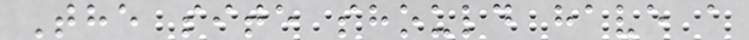The site should have a
